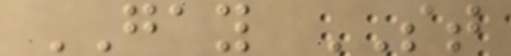GAY ST
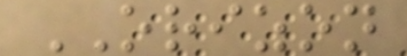ORIZON
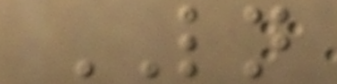LN
